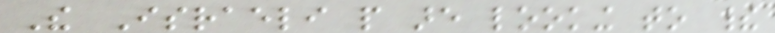The Israeli people are looking to their
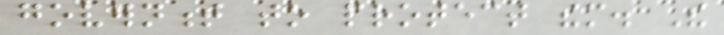government to protect them. The
